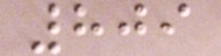809
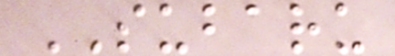SUBARU
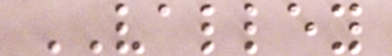VALLEY
